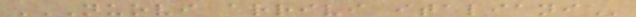NUOVI ARRIVI ITALIANI
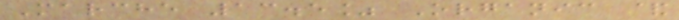Marche 13.5% Organic &
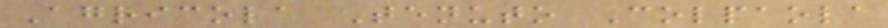Agricola Tenuto Colpaola
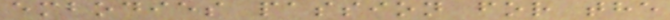embodies passion for the
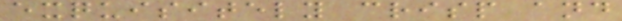exquisitely crisp and
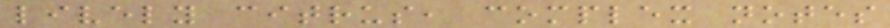lively citrus, complex notes
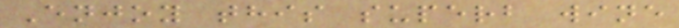Enjoy this superb wine
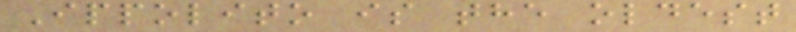Ippolito is the oldest
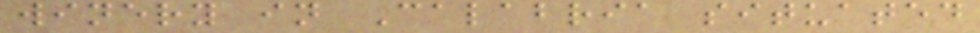winery in Calabria situated
